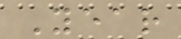Year
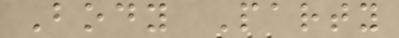Body Party
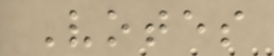Votes
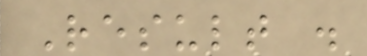Result .
